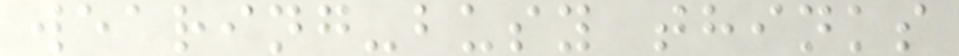wearing-busy thinks
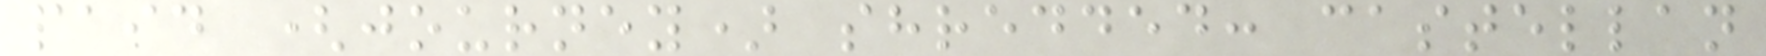paid (journey) shredded: castellan
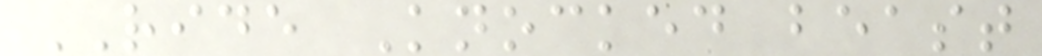RIDE Knocked beast
